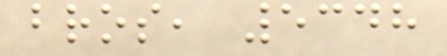bros, 5348
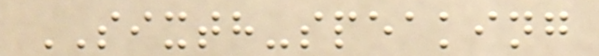SIXTH-speaking
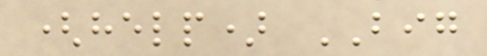(help) BIG
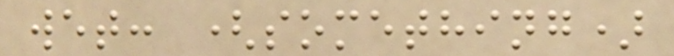wet: (something)
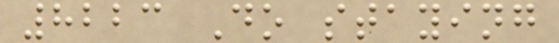8223 Do staying
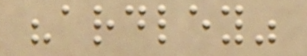"ardley"
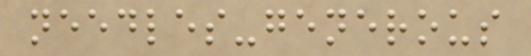needles-generous
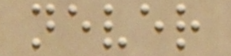never
